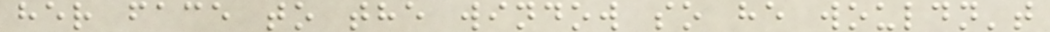her face to the window so he wouldn't
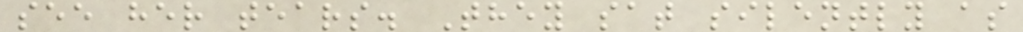see her tears. They sat silently as
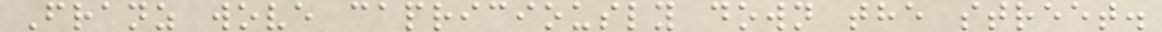Franz wove capriciously down the street.
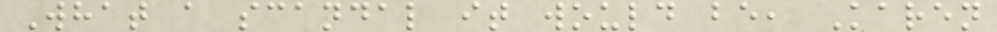What a scandal it would be, Karen
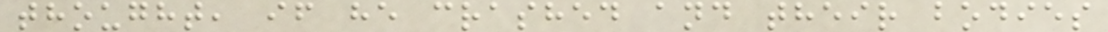thought, if he crashed and their bodies
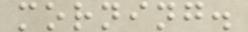morning.
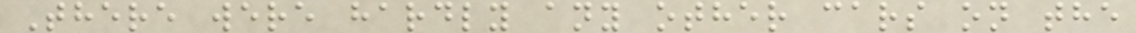There were hardly any other cars on the
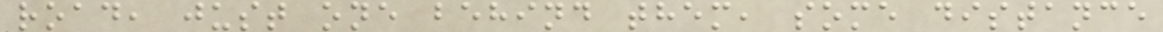road, just one behind them, some distance
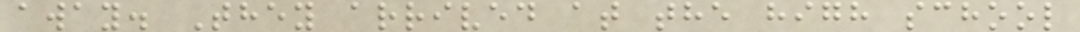away. They arrived at the high school
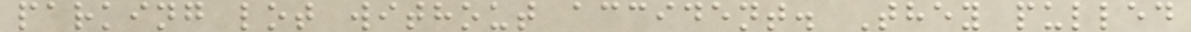parking lot without accident. They pulled
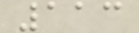113
